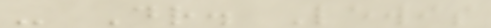- Dr. Lewis
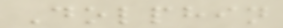Dolphin
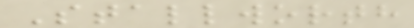Stallworth
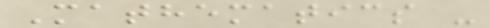Mathematics -
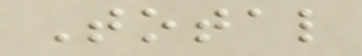Total
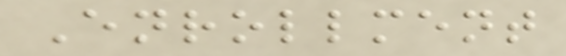Enrollment
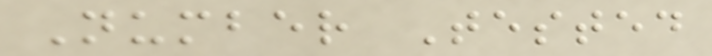Number Tested
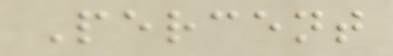Percent
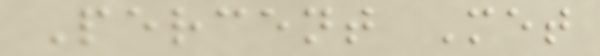Percent Met
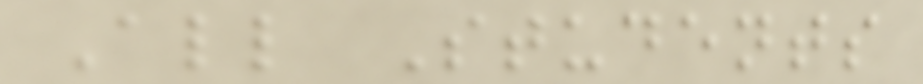All Students
